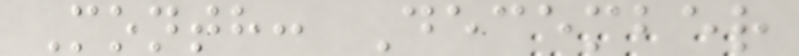Month: December
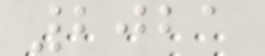2021
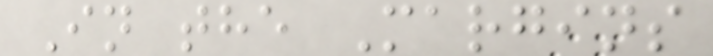In the Margins
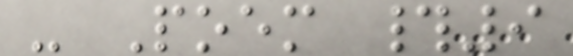- Poem #9
